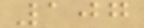107
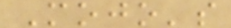Mojo's
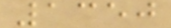1350
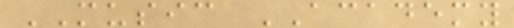MUSIC ACADEMY
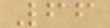66
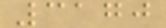3170
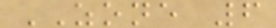ZONE 6
